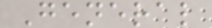General
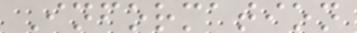Information
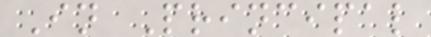In Principal
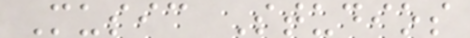Music Studios
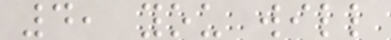4, you will
